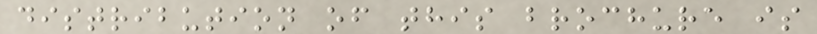distribution of this brochure is
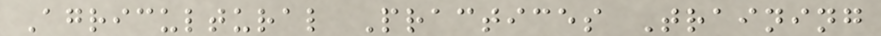Agricultural Practices Training
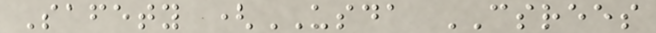Safety (USDA CSREES
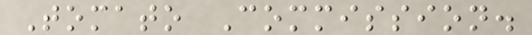Tomato Commission.
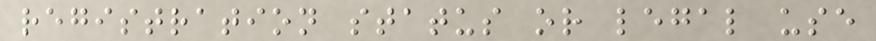registration status or legal use
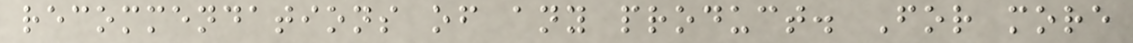recommendations of any product. For more
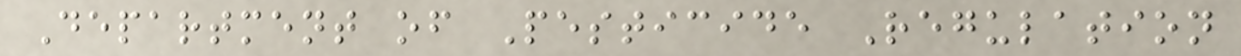Department of Pesticide Regulation
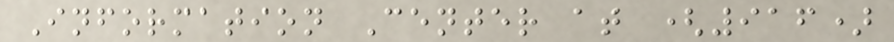Information Center at (916)
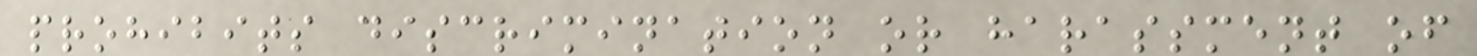prohibits discrimination or harassment of
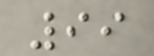99
